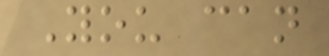You can
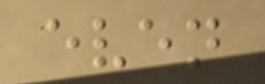even
